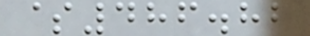$486.82
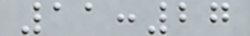11:27
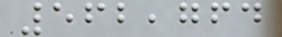562,764
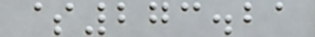$273.21
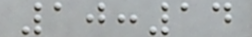10:14
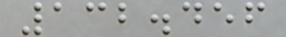132.456
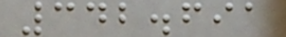342.691
